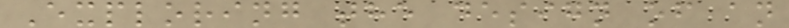Exploring the design of an
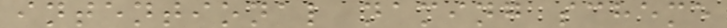intentional naming scheme
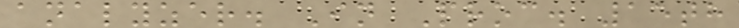analyzer. In Proc. 15th
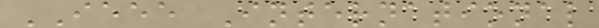IEEE International
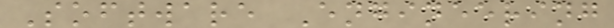Software Engineering
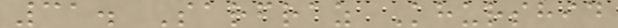31. Sarfraz Khurshid
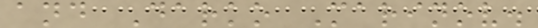and Darko Marinov.
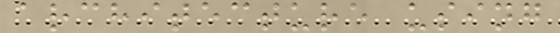architecture using
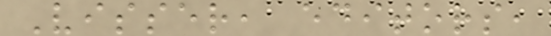Visser, editors,
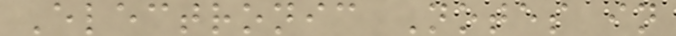Electronic Notes in
